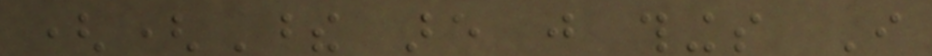((These are just things I
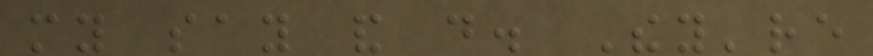my say and do. They're
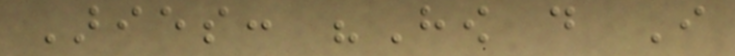Aries: "How do I
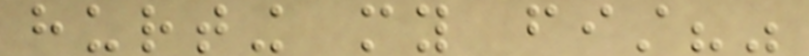hurting my fist?"
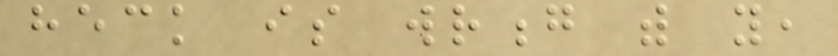heck is wrong with you,
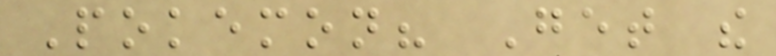Pokemon? Get the
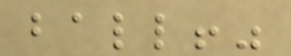ball!"
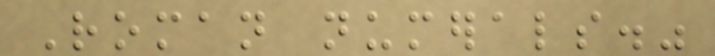Roman numerals."
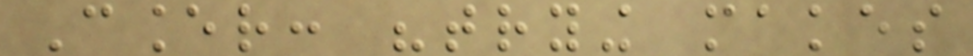Cancer: "trying makes
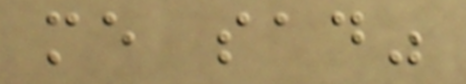me sad"
